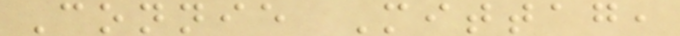Connie Mittag,
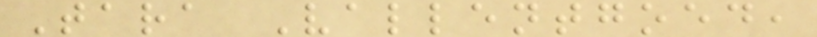Tara Vallentgoed,
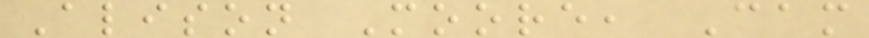Alison Moore, Cam
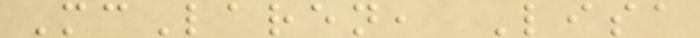McLaren, Lisa
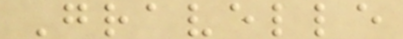Gravelle
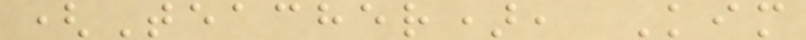(Teacher), Kim
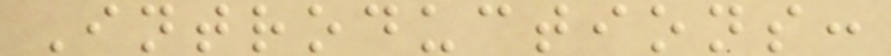Introductions:
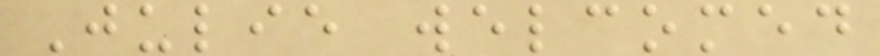Julie welcomed
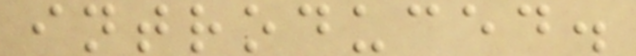introduced.
